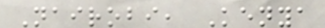Nairobi, Kenya
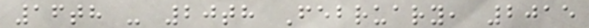16th - 20th February, 2015
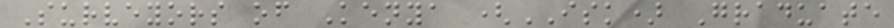Surveyors of Kenya (ISK) Graduate
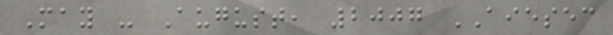May - August, 2007 AIESEC
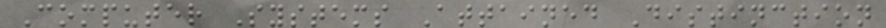Computer Systems Attained Distinction
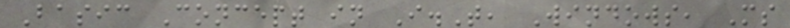Basic Concept in I.T, Windows, Ms
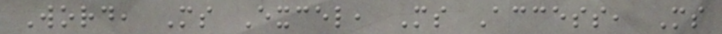Word, Ms Excel, Ms Access, Ms
